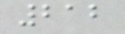212
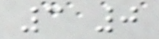3 0
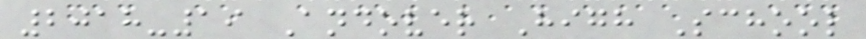2018-19 Andover High School
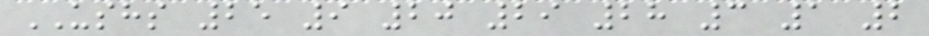USHS 25 9 20 29 28 3 1 2
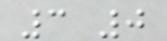3 0
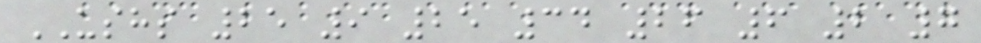USHS 25 9 25 34 26 6 2 7
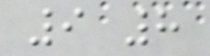9 8
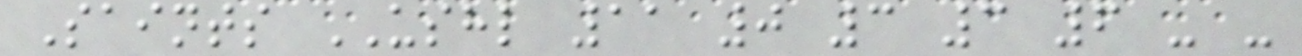Saints USHL 11 0 3 3 6 - -
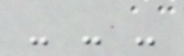- - -
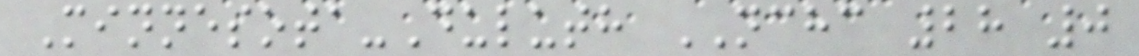Minnesota-Duluth NCHC 28 0
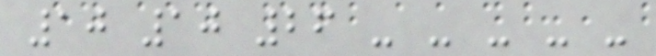10 10 26 - - - - -
